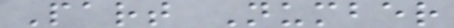Part Number
